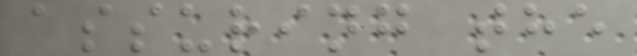assuring the
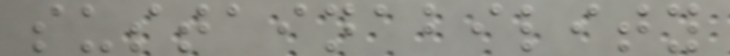sustainability
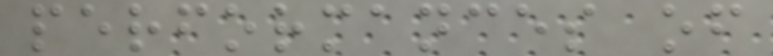performances of
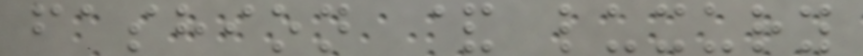fashion & luxury
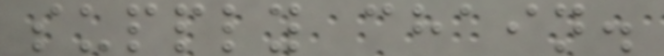supply chain.
